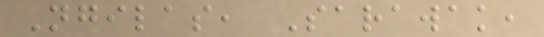Ngilas, Sarawak,
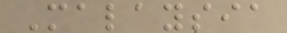Malaysia
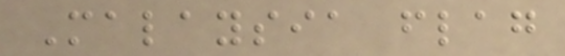Malaysia flag
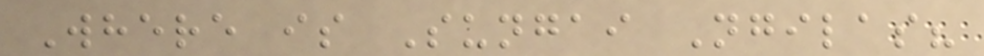Where is Sungai Ngilas?
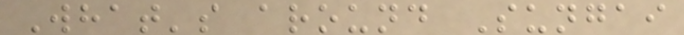What's around Sungai
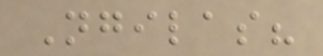Ngilas?
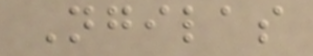Ngilas
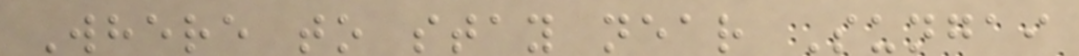Where to stay near Sungai
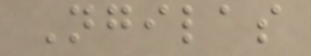Ngilas
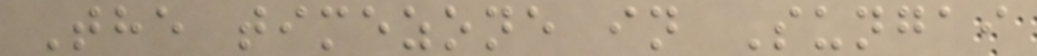The timezone in Sungai
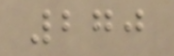270
